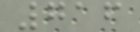716
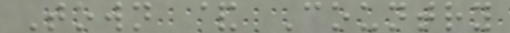Town & Country
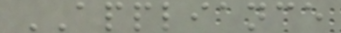APPLIANCE
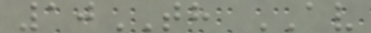10TH AV
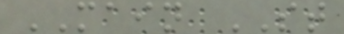MAIN ST
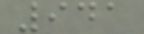941
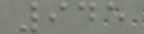945
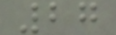27
